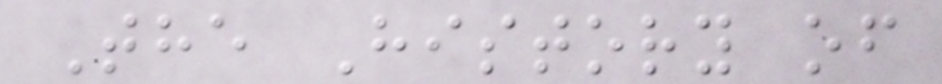The History of
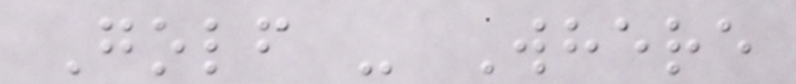Golf - Where
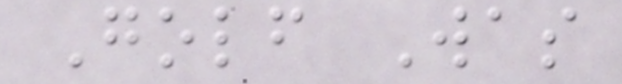Golf Was
